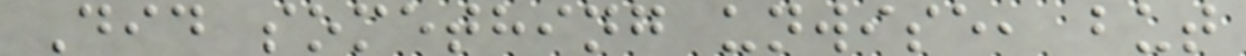Did something unwise, but
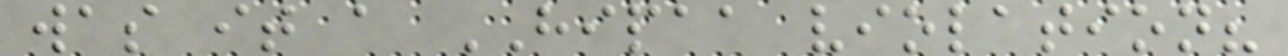was it a HIPAA violation?
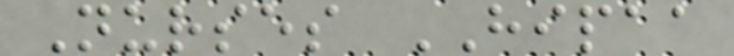Nurses HIPAA
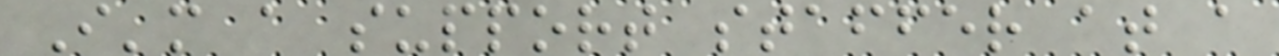I'm a support staffer at a
